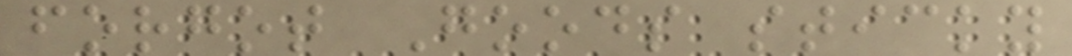forgot Goods sticky
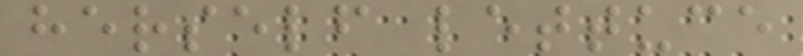herself lettuce
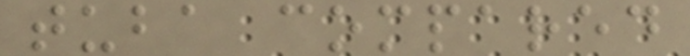tuba compared
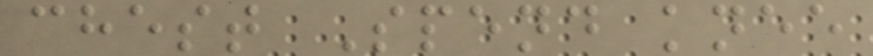chest Spend knee
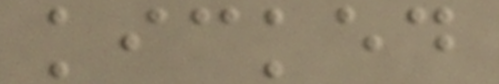kicked
